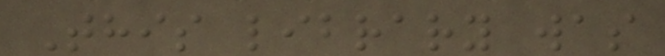This library was
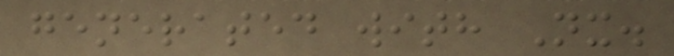generated with Nx.
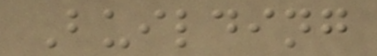Building
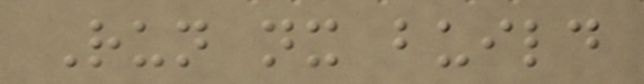Run nx build
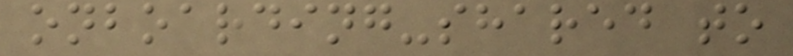onboarding-shared to
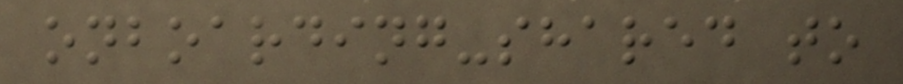onboarding-shared to
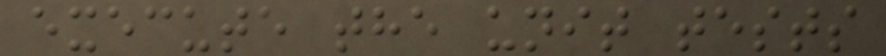execute the unit tests
